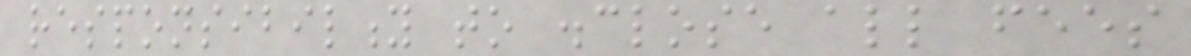responsibility to disclose all fees
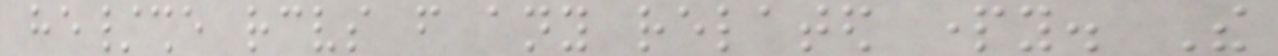he/she receives from any related party. The
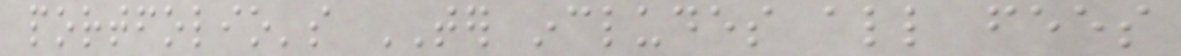portfolio's TER includes all fees
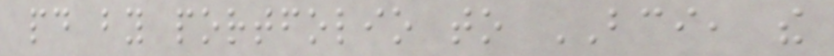paid by portfolio to BCI, the
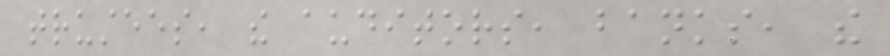trustees, the auditors, banks, the
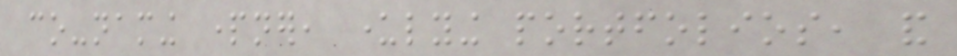co-naming partner, underlying portfolios, and
